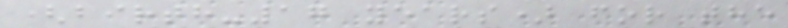(birth-17 years) for the
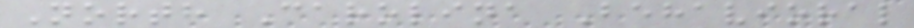North Carolina Behavioral
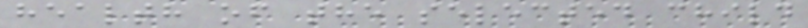health of the selected child
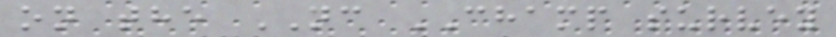on the NC CHAMP survey
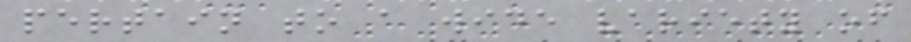pertain to a wide variety of
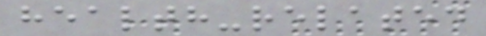health-related
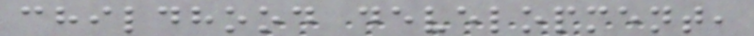childhood development,
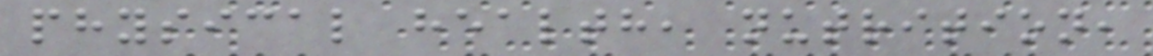physical health, nutrition,
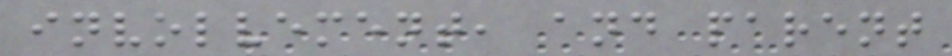involvement, and parent
